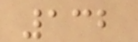132
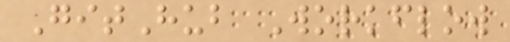GitHub Workflow
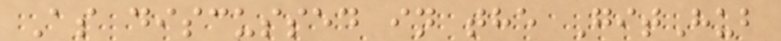As discussed in the GitHub
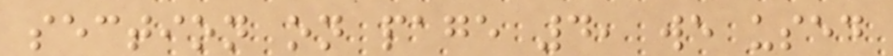section on page 4, we used
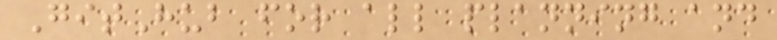GitHub for all planning and
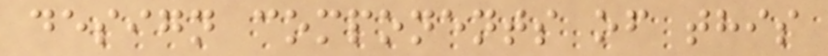design components of this
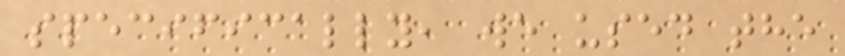specifically, we used the
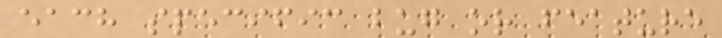each specific bug or feature
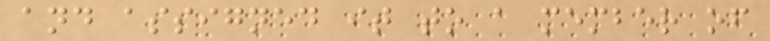and assigned it to a member of
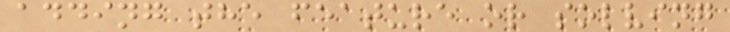adding the feature or solving
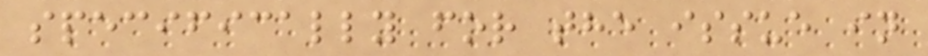specifically for the issue in
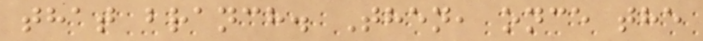that branch. Then, once the
